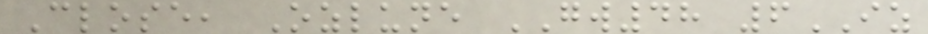Close, Ozlune GW48 6IZ
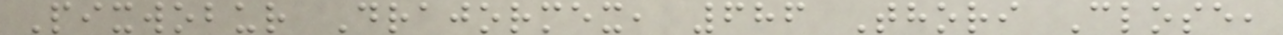Pixwobur Drajormex, 686 Thori Close,
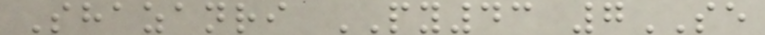Shazanri PY43 7SE
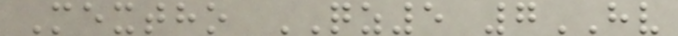Mextho QZ5 7HV
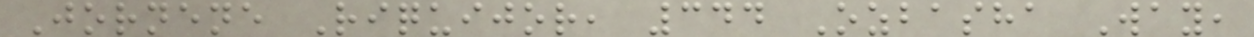Jornene Riquijor, 344 Ozbasha Way,
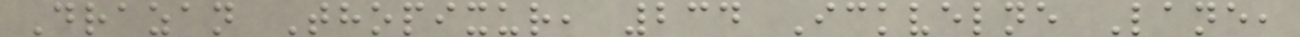Drazan Thopixur, 234 Ickvelne Lane,
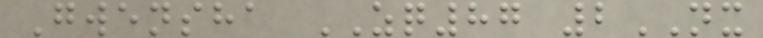Gwensha ZQ87 2NX
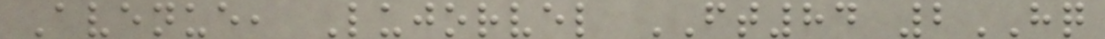Avenue, Lujorvel FT84 2HQ
